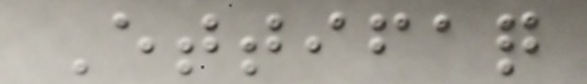Ettifaq
